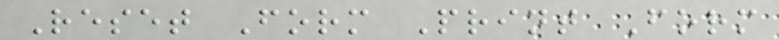Reset Form Print Form
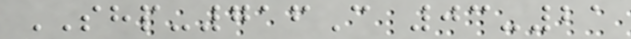SHP-716C 03-21
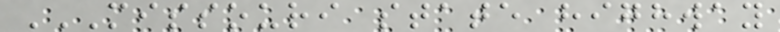MISSOURI STATE HIGHWAY
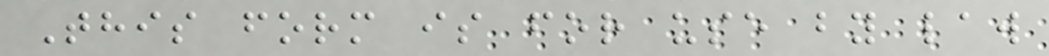This form is for use by law
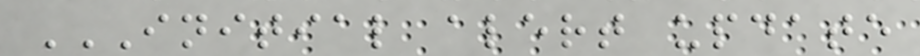INITIAL ALERT UPDATE
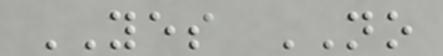YES NO
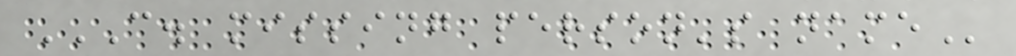C. MISSING PERSON'S NAME
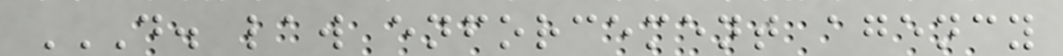D. LAW ENFORCEMENT AGENCY
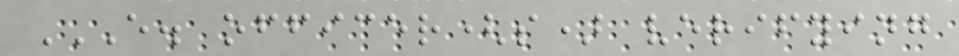E. OFFICER(S) VERIFYING
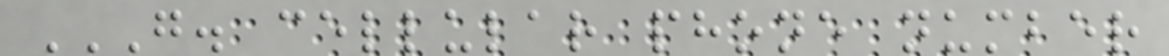G. CELLULAR PHONE NUMBER
